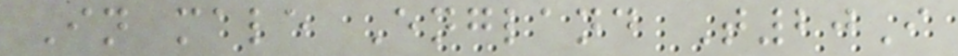In male England T20I
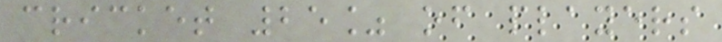cricket 25% of players
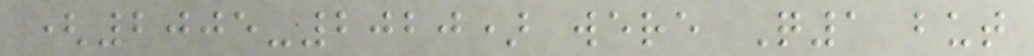(2005-2020) were Q1 but
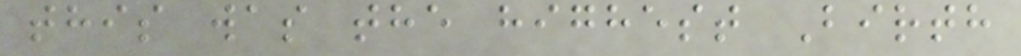this was the highest Birth
